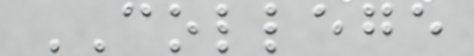COLLEGE
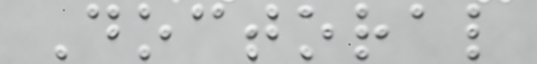Doctoral
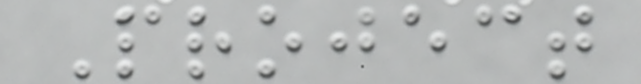Project
